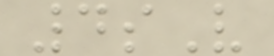4sV
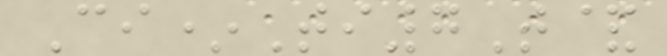Ci*Ti7T&
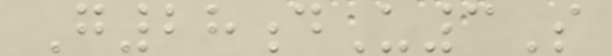G28dU3S
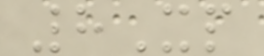8Xp
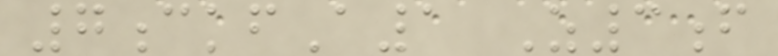7ckfA1 Z3f
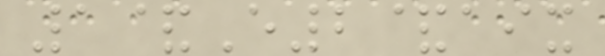1&E2&aix
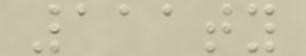111ty
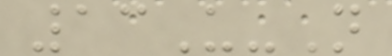13U-N
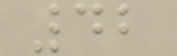42
